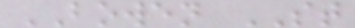BOWEN ST
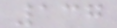137
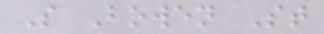S Bowen St
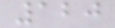120
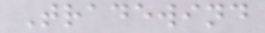Tradewind
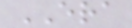ERA
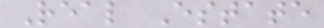Real Estate
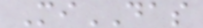MiDAS
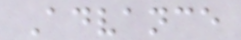Advance
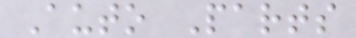Auto Parts
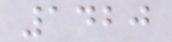1420
